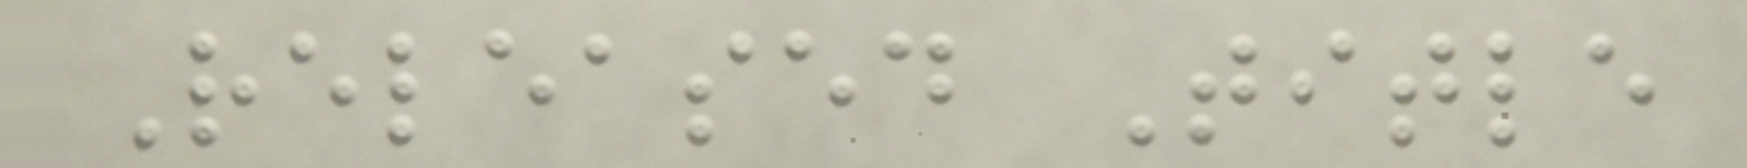Released Title
